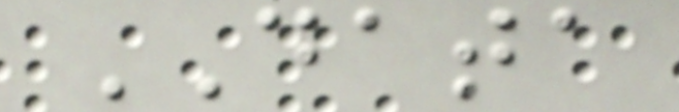DATA
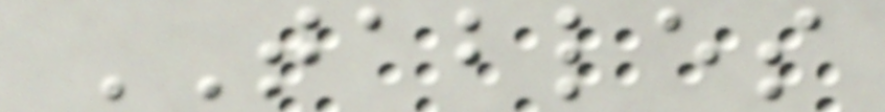TABLES
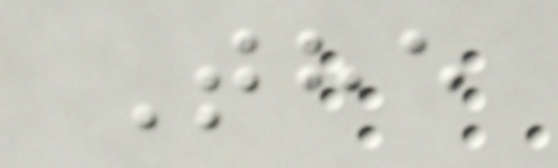The
